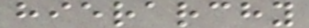hierarchy
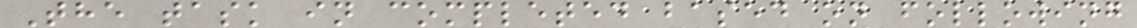The task in completed based on following
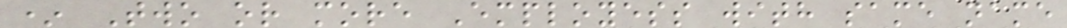* Two or more Employess with same name
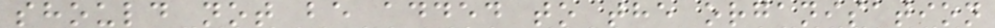should not be added to the organisation
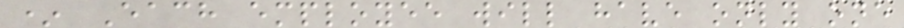* Each employee will have only one
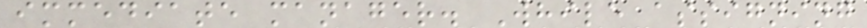immediate manager. While assigning
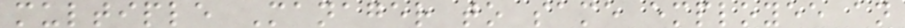multiple Manager to same employee an
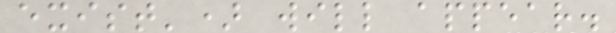exist') will appear.
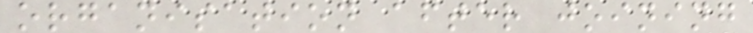organisation after joining
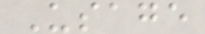Usage
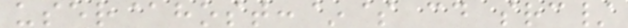user@host:~$ cd src/
